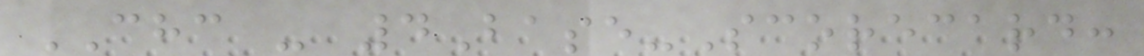CHC - 4Base-Scorecard:
